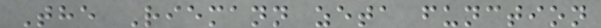The Riemann zeta function
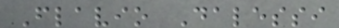Flavio Dalessi
